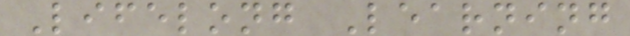Lifelong Learning
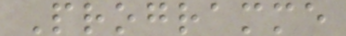Programme
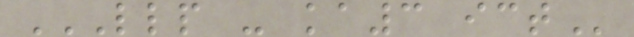LLP - KA3 ICT
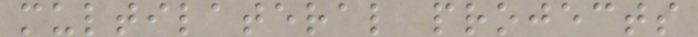multilateral projects
